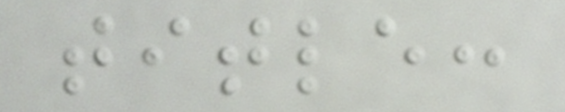title:
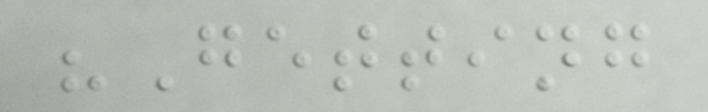"Getting
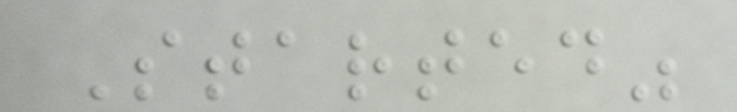Started"
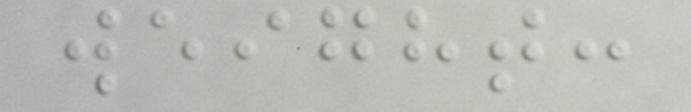weight:
